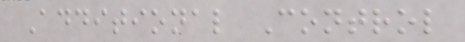Additional Control
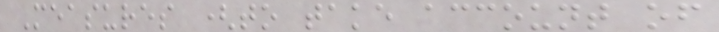Measures (to take account of
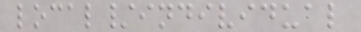local/individual
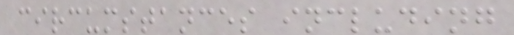circumstances including
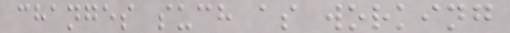changes such as working
